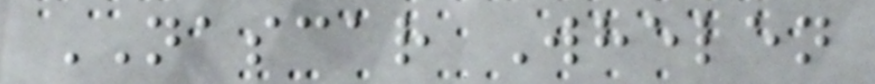NASCAR Whelen
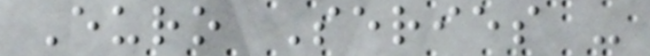Euro Series -
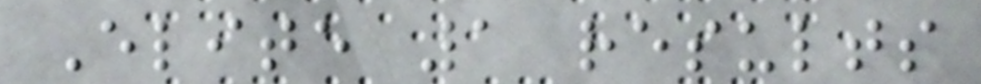Elite 1 results
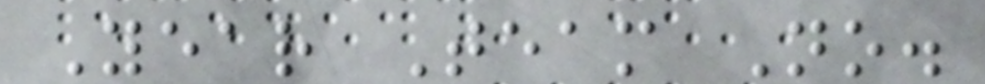Year Team No.
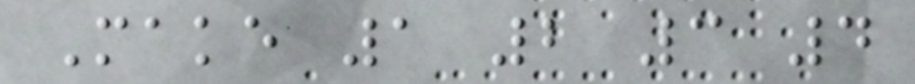Make 1 2 3 4
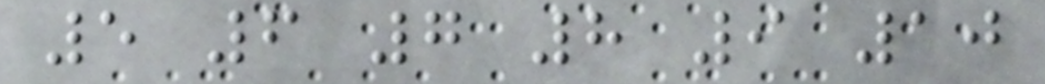5 6 7 8 9 10
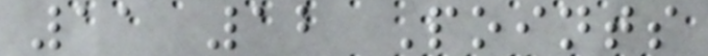11 12 Points
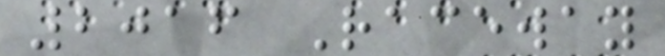2016 Raceway
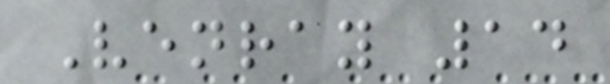Venray 14
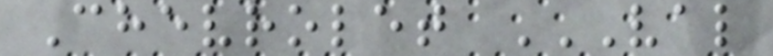Chevrolet VAL
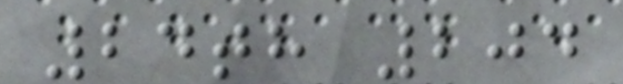24th 204
